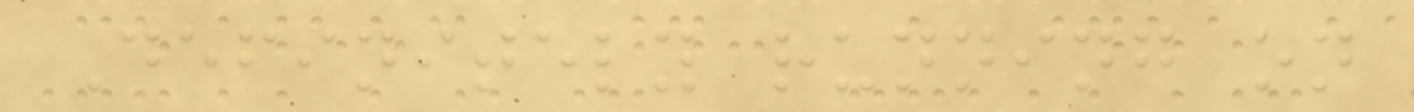Definitely running on
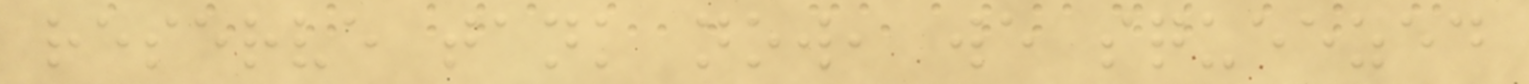reserve tank now, we squeezed
